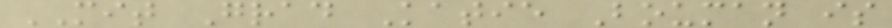MIT Grad Katie Bouman is
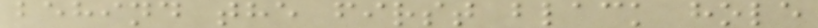behind the first black hole
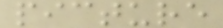picture
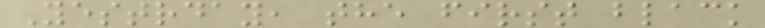Yestrday, the first black
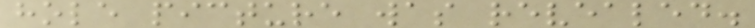hole picture was revealed.
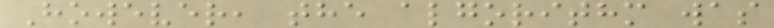However, the algorithm was
